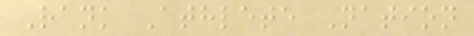Rank Athlete Nation
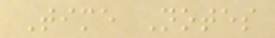Time Notes
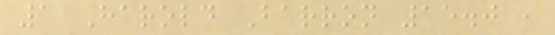1 Harold Barron 15.0 ,
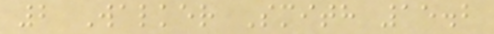2 Walker Smith 15.2
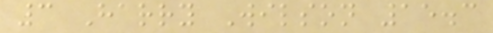3 Harry Wilson 15.3
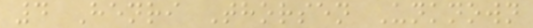4 Henri Thorsen Unknown
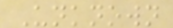Unknown
